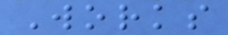Works
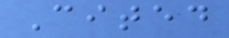Cited
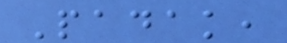Padak,
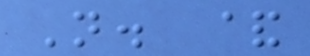N. &
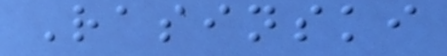Rasinski
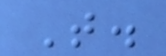T.
